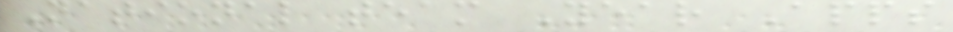National team Year Apps
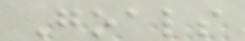Goals
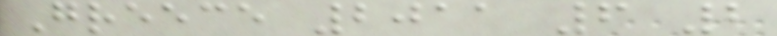Greece 2011 6 2
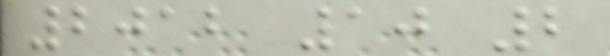2012 10 2
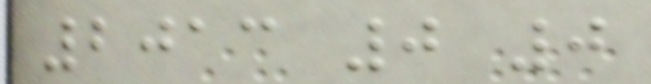2013 0 0
